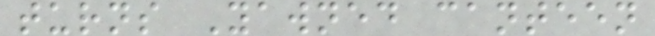turns Yawned canteen
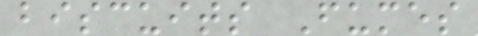biscuits Fumes
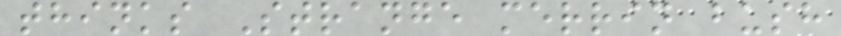thinks Strange merrin bush
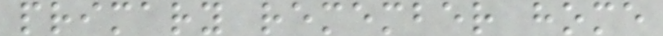primary remember home
